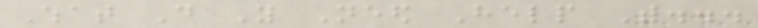What Do You Need Help With...
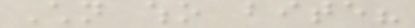Children who bite?
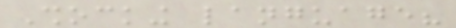Shocking language?
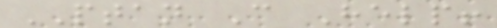PTAN Can Help!
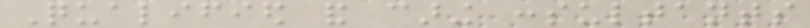Qualified and caring consultants
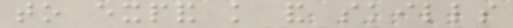to expand knowledge and skills
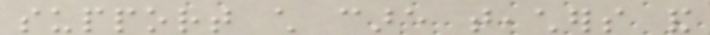support child care teachers and
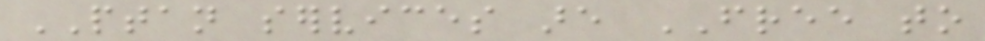PTAN services are FREE to
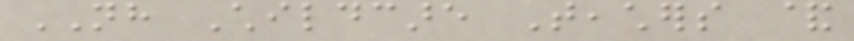NH Childcare Teachers &
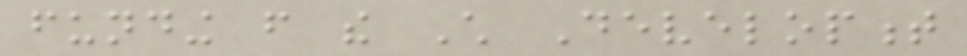funding from the Child Development
